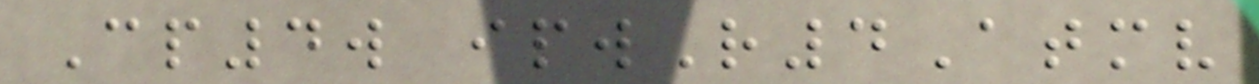Cp4w ipwR4Atmv
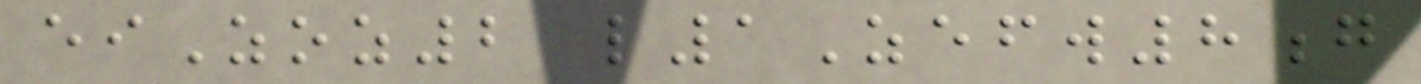eiZoz2 l1Zefw8g
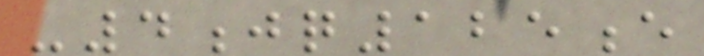-4jq125e
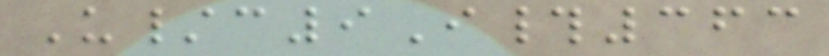U/c9I#363
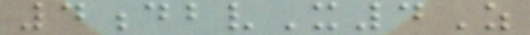4dbvX4Z
